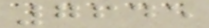7645
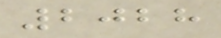2028
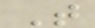T
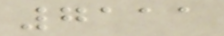7111
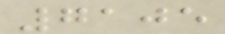7105
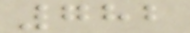782
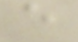e
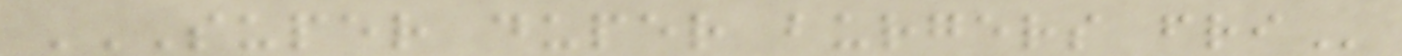SUPER DUPER BURGERS FRI
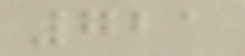721
